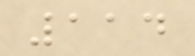114
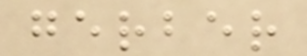gerber
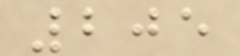205
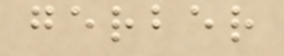gerber
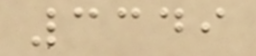3349
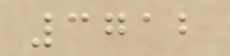3712
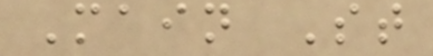Main St
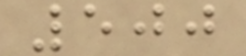500
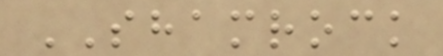SHAMROCK
